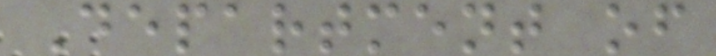Department of
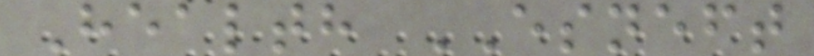Health ESNEFT
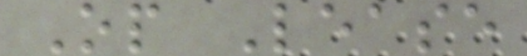Op Lease
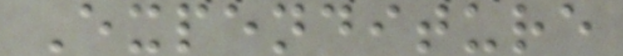Expenditure
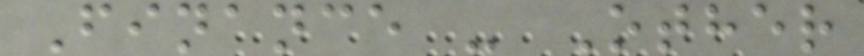Finance - Other
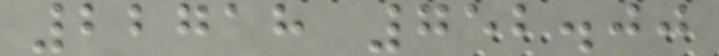22718 752.00
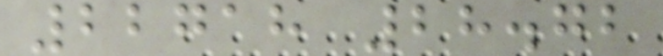22718 28.72
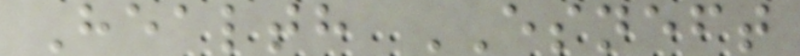Health ESNEFT
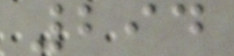294
